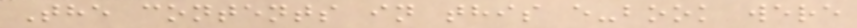The contents in this e-book were
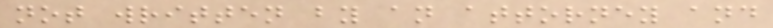not written by an attorney and
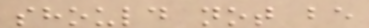should not be
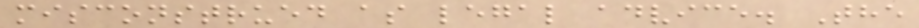misconstrued as legal advice. The
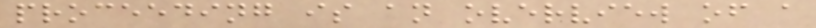proceeding is an overview of a
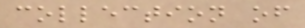collection of
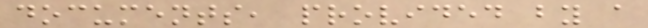documents, provided by a
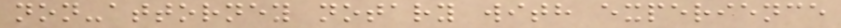non-attorney notary with experience
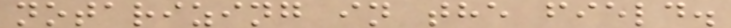notarizing in the field.
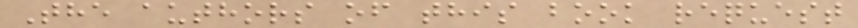The authors of this book request
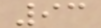93
